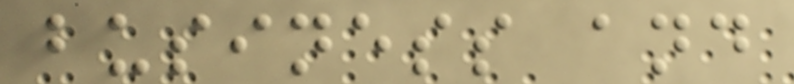business and
